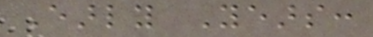Early Years:
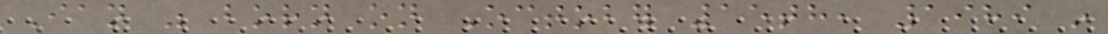Ian was born on October 15th, 1989 in
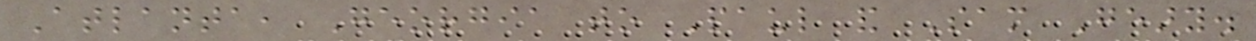Atlanta, Georgia to Paul and Sam Geary.
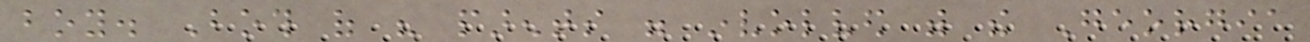boy. Both of his parents were involved with the Georgia
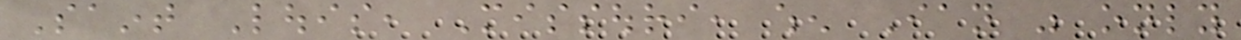Saint Louis, Missouri, when Ian was only
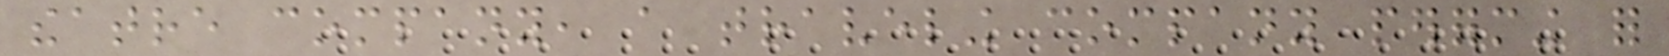theatre company, a traveling company performing for
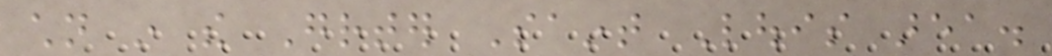children in the Greater Saint Louis area.
